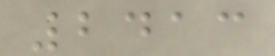2413
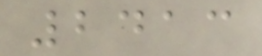2413
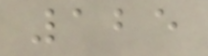125
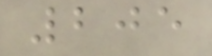205
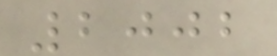2002
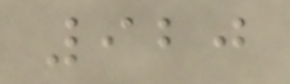920
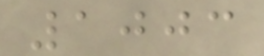1003
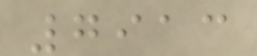7913
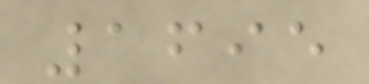1695
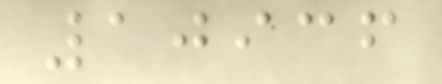10936
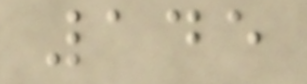145
